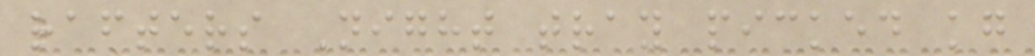rafters Night tray picked kg
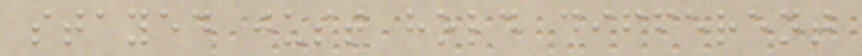stayed just hold different
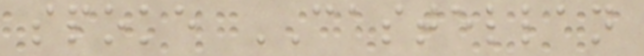spoke CASTELLAN
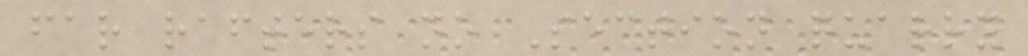far rafters no Section quarry
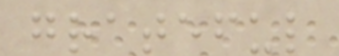grateful
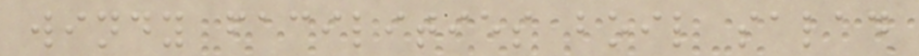windy facilities boil salad
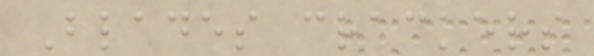Blades crackers
